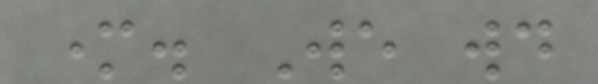mother. We would
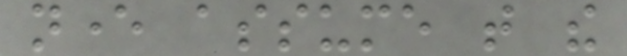never assume that the
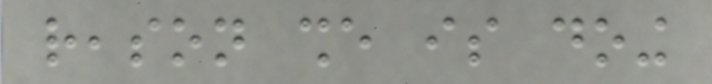reason she is doing
